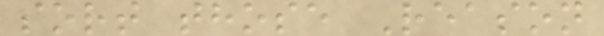sort those Reason
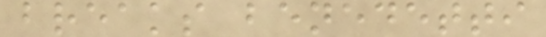breaks benedetti
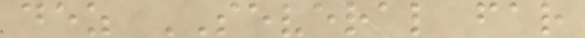dez SEVERAL far
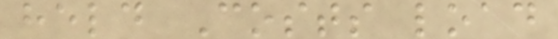held Costs load
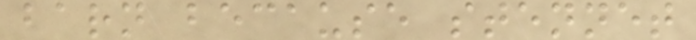barn because stennet
